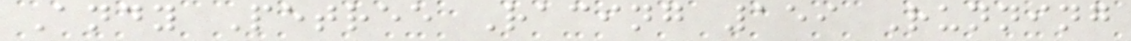Andy Petree Racing 159 Running
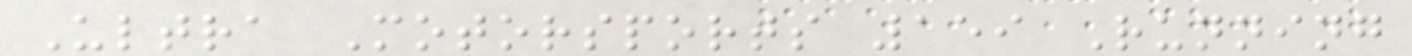Ultra Motorsports 159 Running
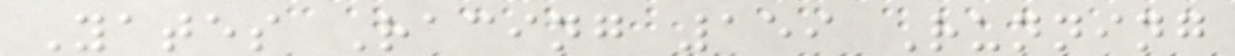Yates Racing 159 Running
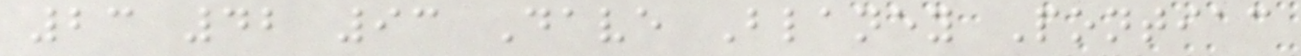23 42 93 Dave Blaney Pontiac
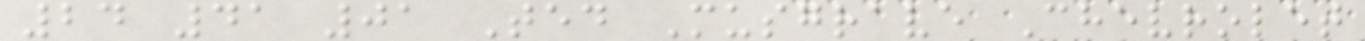24 41 01 Ted Musgrave Chevrolet
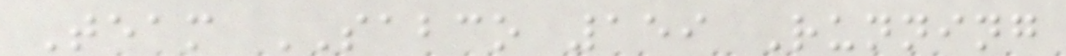Team SABCO 159 Running
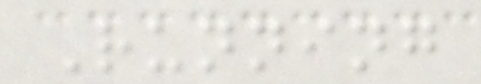Running
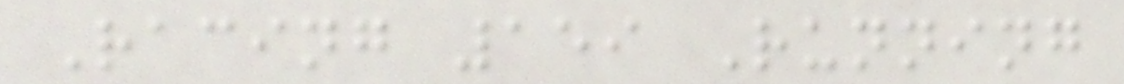Racing 159 Running
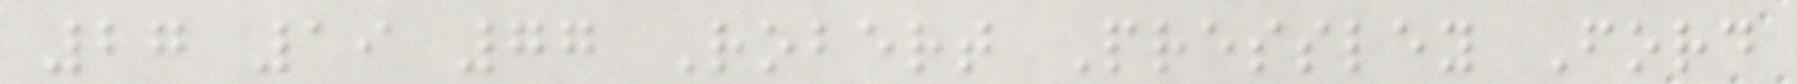27 19 77 Robert Pressley Ford
